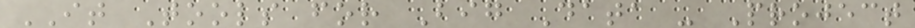IT Tools for Big Data - Project
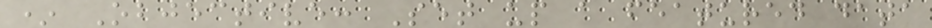* Objective: Set up a featured data
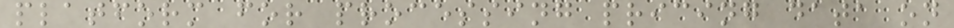platform for processing pricing data on
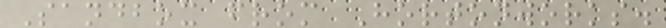Sandbox from Hortonworks.
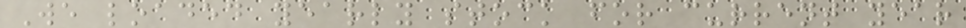We loaded yearly stock for current year
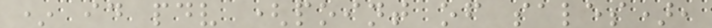* id pdv (point of sales),
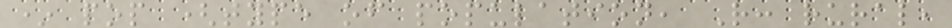* pop (type of population, R: rural,
